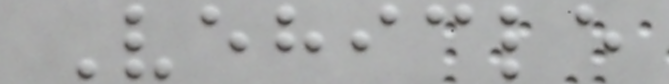Vehicle
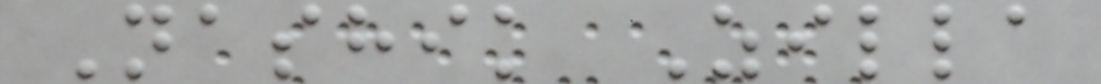Nashik Zilla
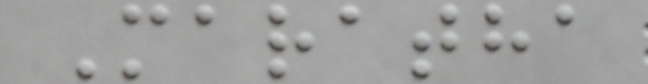Maratha
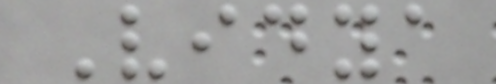Vidya
